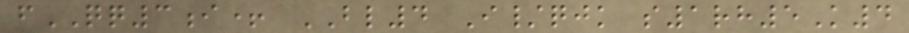fQQ3i+ BL4 I/qjk s1rh5K4
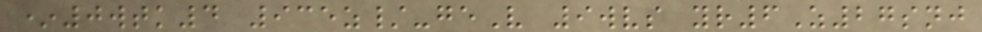*0wtk4 935z/-geV 9wvs yr6Z27snj
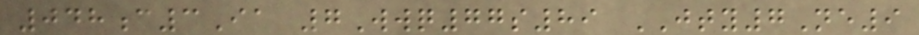048c3Ia 7Wwq77s89 JTY7Ne9
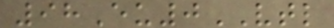98Eu0VTL
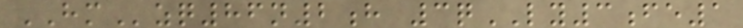HMzq86n2h 3qLY3fe1
